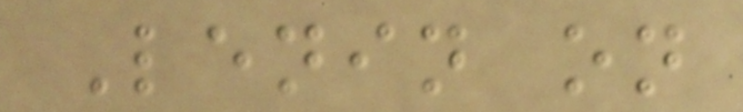Lenin on
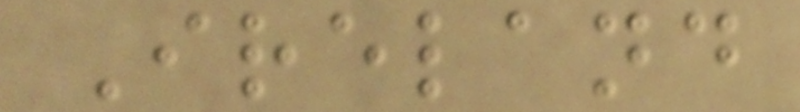Ireland
